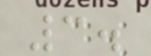3.
